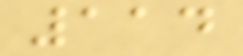114
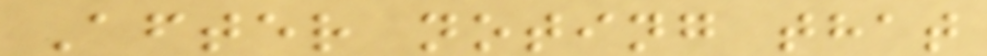After noting that
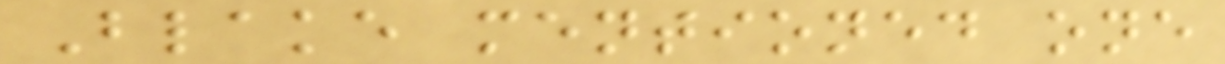Blake mentioned one
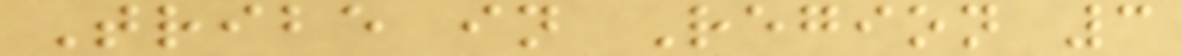Tribe in Region 3
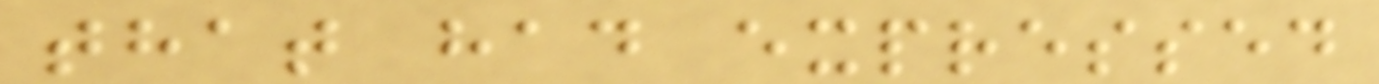that had expressed
